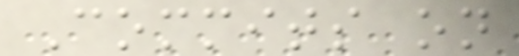Commits on
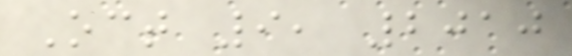Oct 9, 2010
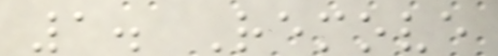1. Remove
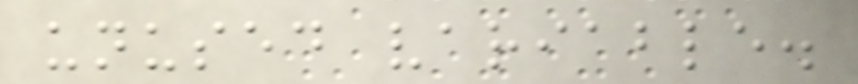unused variable.
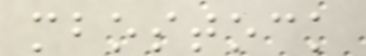mbostock
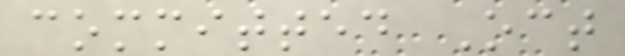committed Oct
